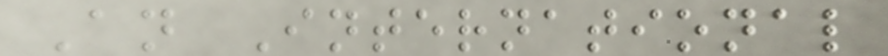An International
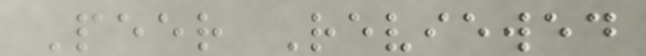Peer Reviewed
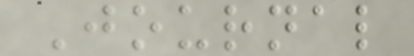Journal
